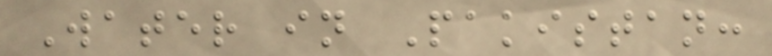Water in Pakistan:
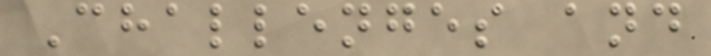Challenges and
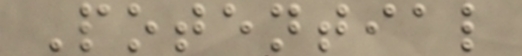Potential
